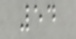54
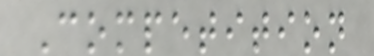Competition
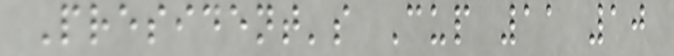President's Cup 11 10
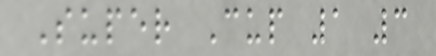Super Cup 1 3
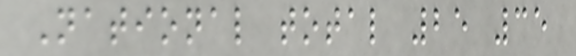National total 25 35
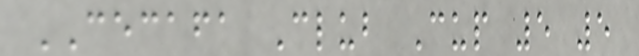CECAFA Club Cup 5 5
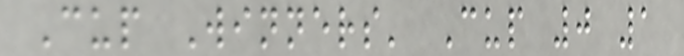Cup Winners' Cup 0 1
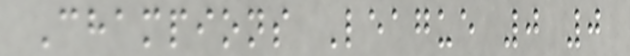Champions League 0 0
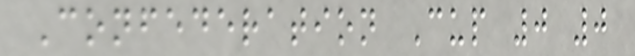Confederation Cup 0 0
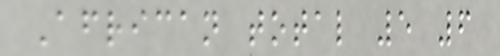African total 5 6
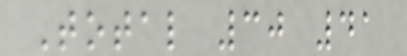Total 30 41
